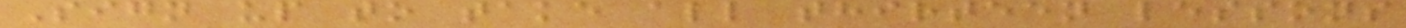Sign up to take all thirteen lessons
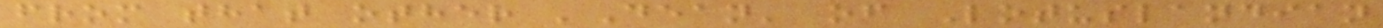from that other 'Dean' of Lotuslandian
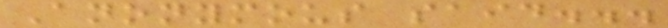Anonymous said...
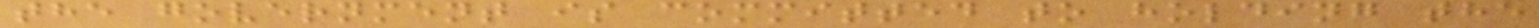the government is committed to holding the
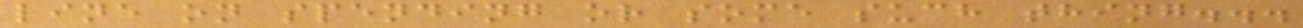line on spending or some such thing...
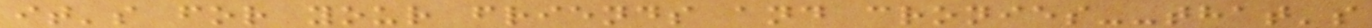it's for your friends and cronies--that's
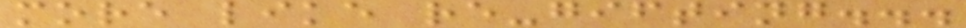more like re-gifting...
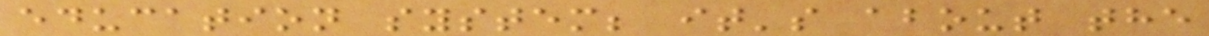education system; it's about the
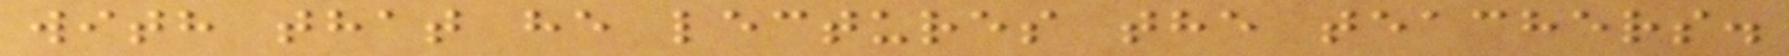with that he lectures the teachers.
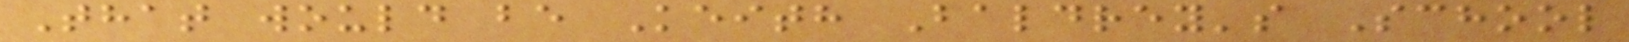That would be Keith Baldrey's School
